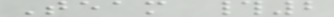Team #2
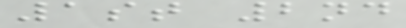1st 2nd
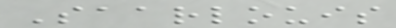Saarlouis
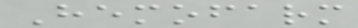Hemofarm
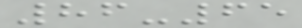86-65
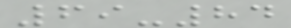69-84
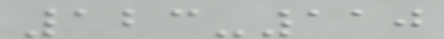123-110
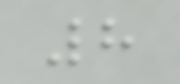8
